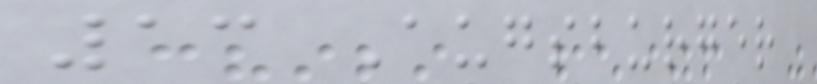13 Augsburger
